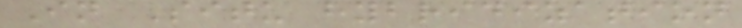In Situ hybridization
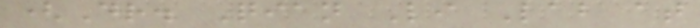(Dr. Qian Li Lab at
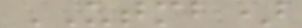UTMB)
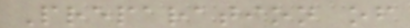Preparation of
